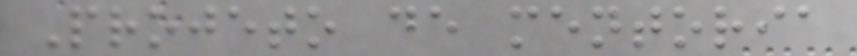Projeto de mentoria
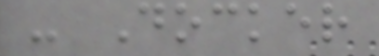- Docker
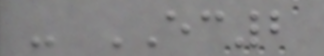- EC2
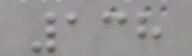138
